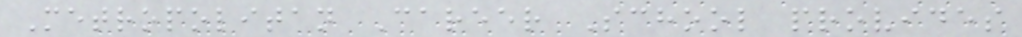Metropolitan Career School provides
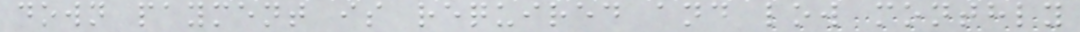down payment is required and low monthly
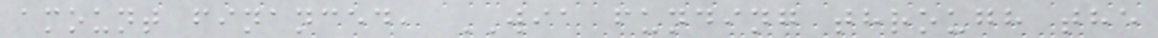amount financed, WIA funding through the
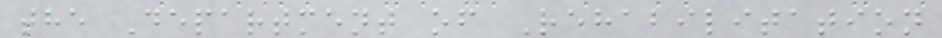the Department of Rehabilitation
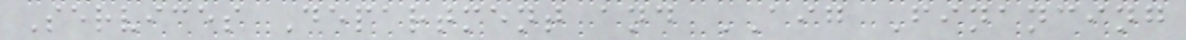Services Department and AIG Financing
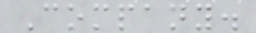Company.
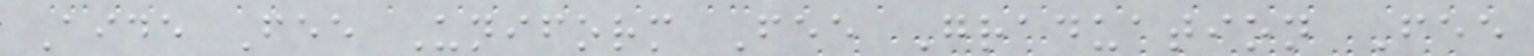Aide Fee Uniform Fee Graduation Fee
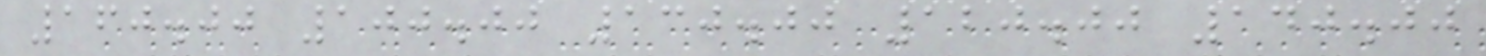160.00 100.00 130.00 120.00 140.00
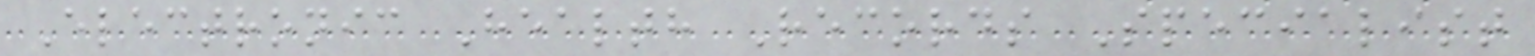Electronic Health Records Specialist
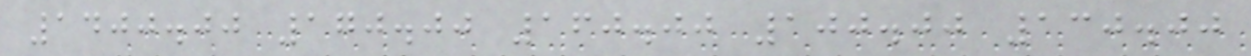1400.00 170.00 160.00 100.00 130.00
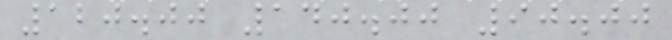120.00 140.00 90.00
